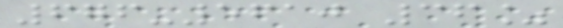676-5610 36%
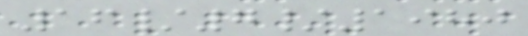16/7/1980
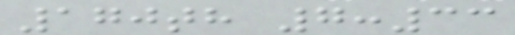170th 7:33
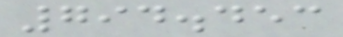794.453
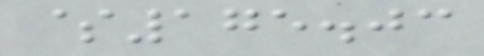$175.03
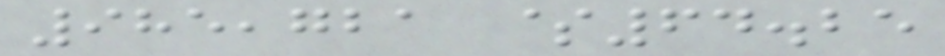985,721 $64.25
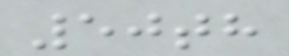50th
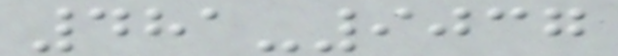481-9037
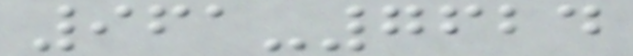961-7624
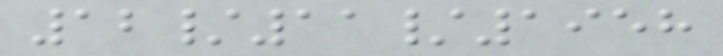12/11/1958
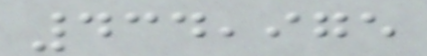434,975
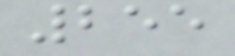255
